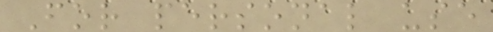For personal use
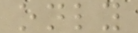only
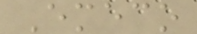Emeco
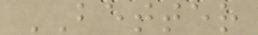BETTER
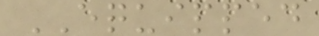EQUIPPED
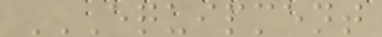EQUIPMENT
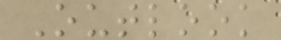Outlook
